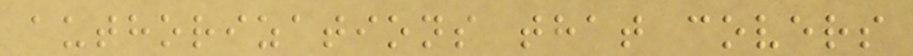authorizations that covers
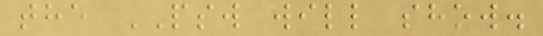the PSW will show.
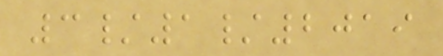3/1/2019
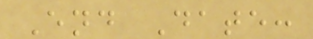End Date:
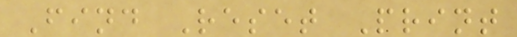Find Reset Print
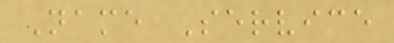Name Service
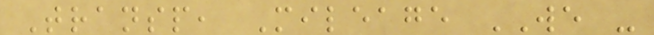Transp, Mileage WE -
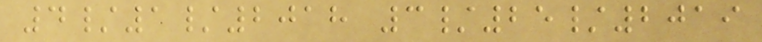4/1/2018 3/25/2019
